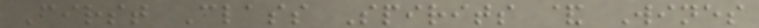First Class Spirits & Wines
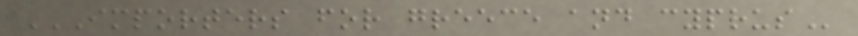IMPORTERS FOR GREECE AND CYPRUS
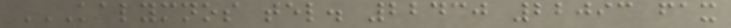KALYMNOS TEL. 22430 22093 FAX
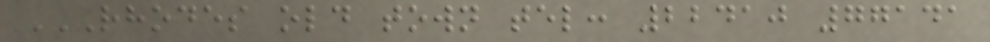RHODES OLD TOWN TEL: 22410 77141
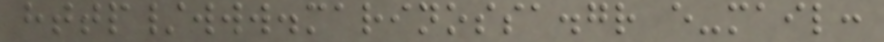http/www.marinossa.gr e-mail:
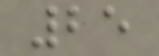25
